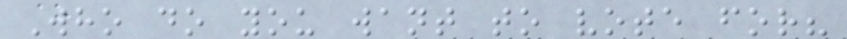Who do you want to vote for?
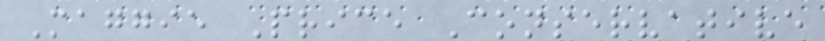Maggie Price Conservative
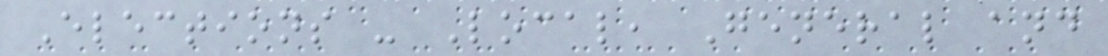Elections - Local, General and
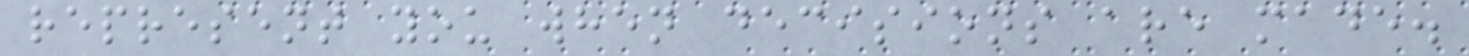represent you when decisions are made.
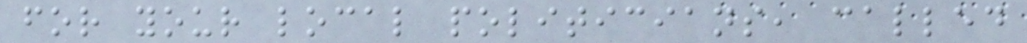for your local politicians, called
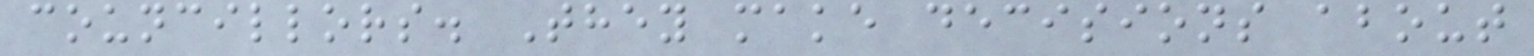councillors. They make decisions about
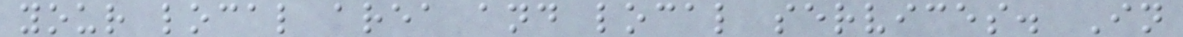your local area and local services. In
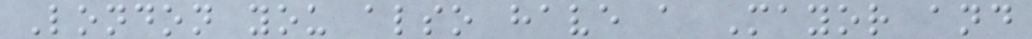London you also have a Mayor and
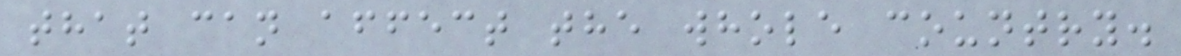that can affect the whole country.
